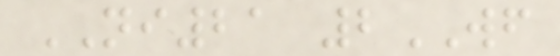NI21 2WF
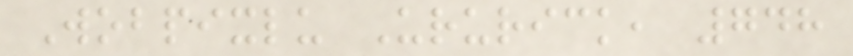Wobpixlu Ururick, 748
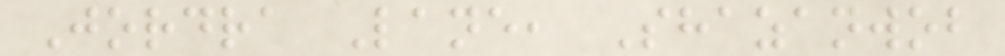Jordra Lane, Shazanwob
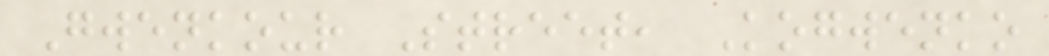Gwenkour Street, Kogwenko
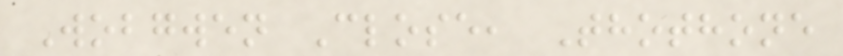Wobgwen Close, Thothone
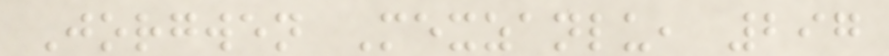Jorgwen Mexzanlu, 297
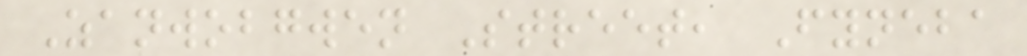Zanwobgwen Street, Fyneba
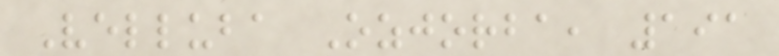Velluba Ozjorba, 191
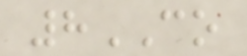8CO
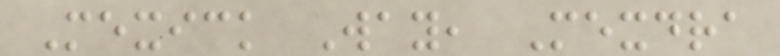Mexick Way, Mexdra
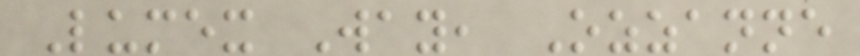Lumex Way, Ozzanne
